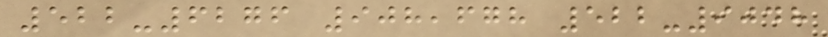522-6276 908,678 522-9048
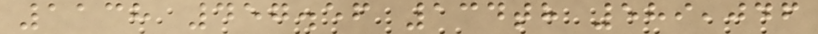1138 457.56 134th 589,046
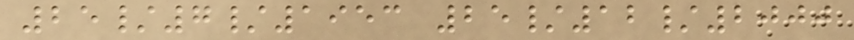25/7/1953 25/12/2000
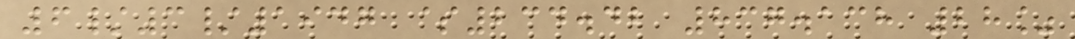6/3/1947 $234.42 837.138 28%
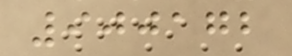900172
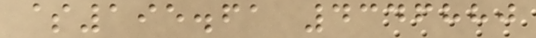$195.61 4346880
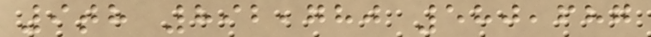9th 892,780 580,687
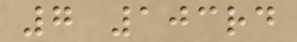7 103rd
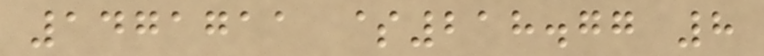1471711 $218.77 8
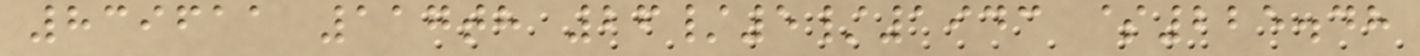839611 117th 26/5/1943 $225.48
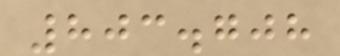803.708
